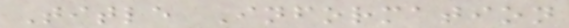Title Information
